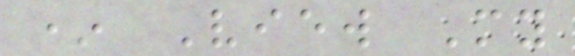* View My
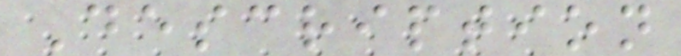Description
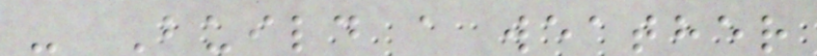- Build a weather
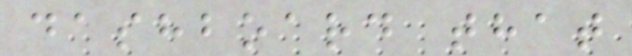dashboard that
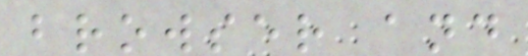browser and
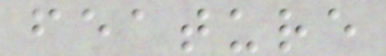feature
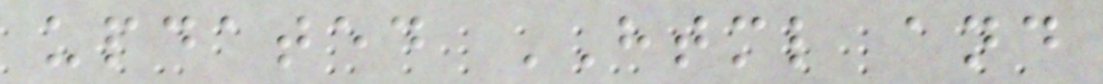updated HTML and
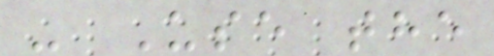- Use the
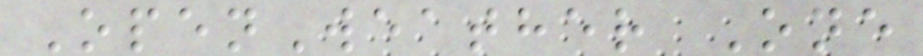OpenWeather One
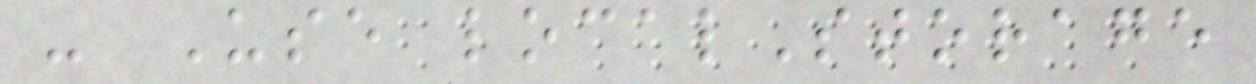- Use localStorage
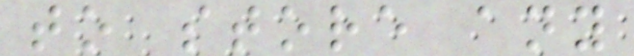to store any
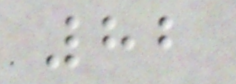82
